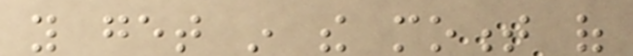you get in the moment of
